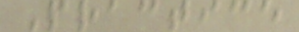Practice
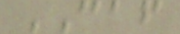CAF
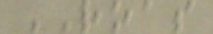ROAS
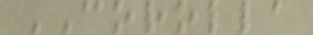COROLLA
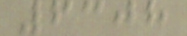6308
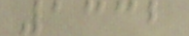1332
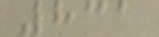831
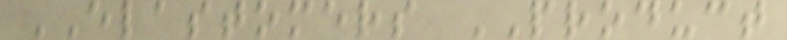ELASTOMERS PRODUCT
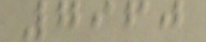7960
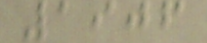1906
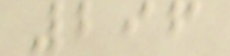296
